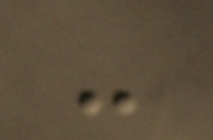-
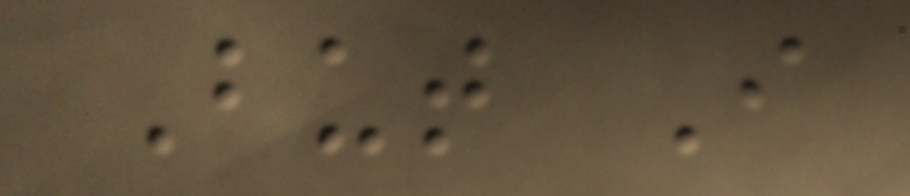But I
